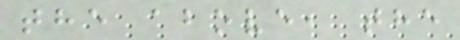the above, the
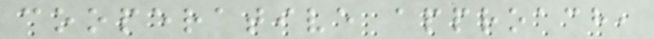cooperative approach,
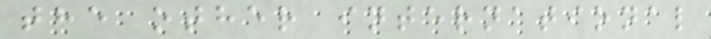the other international
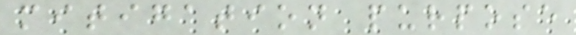mitigation purpose
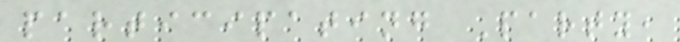participating Party,
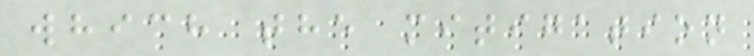which the mitigation
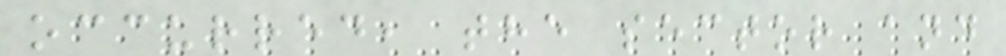occurred, the sector and
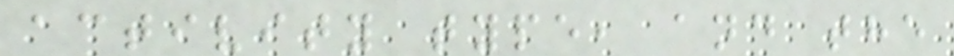activity type, and the
